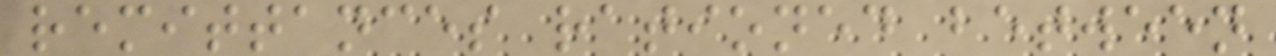remittances rationed between
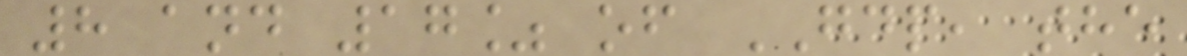8 and 17% of GDP, the
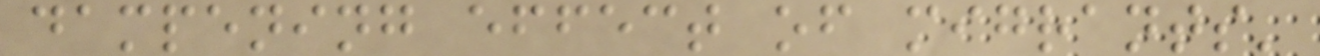dampening effect of migrants'
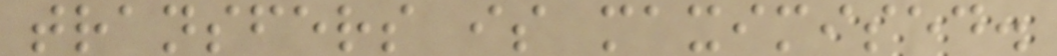transfers is maximised.
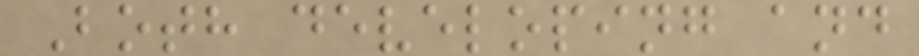Both developing and
